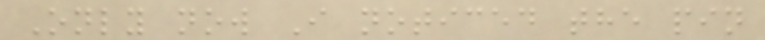Only now I noticed the pin
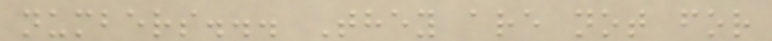numbers... They are not for
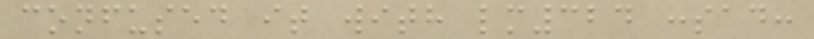confused it with lm324 :sad:
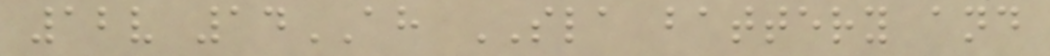12v 14AH SLA battery and
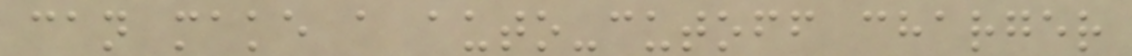can make a auto-cutoff charger
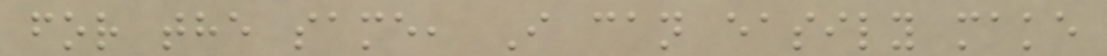for the same, I can easily make
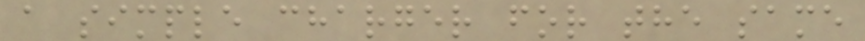a simple charger for the same
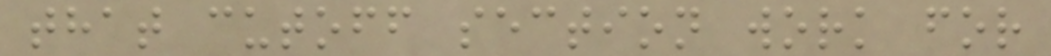that cutoff section work for
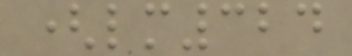(lm324
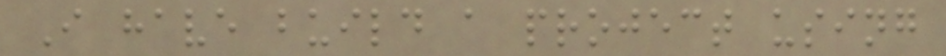I have build a project using
